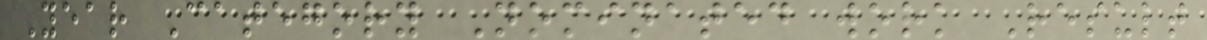Year Category Nominated work Result
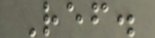Ref.
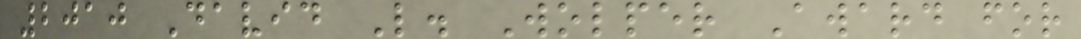2010 David L. Wolper Award for
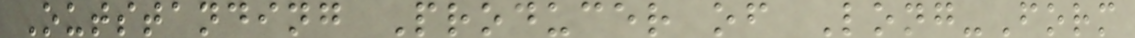Outstanding Producer of Long-Form
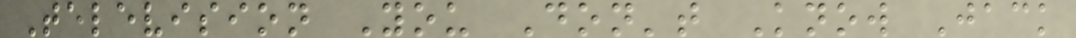Television You Don't Know Jack
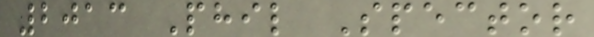2013 Phil Spector
